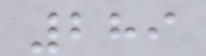289
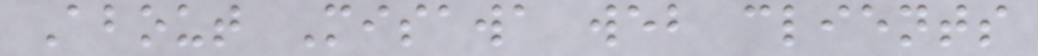About Misawa web clients
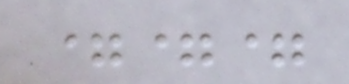===
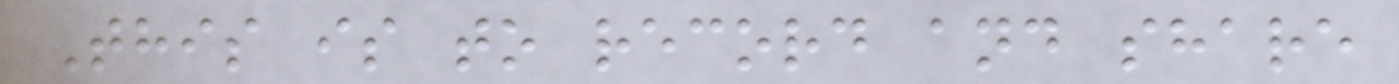This is to record and share
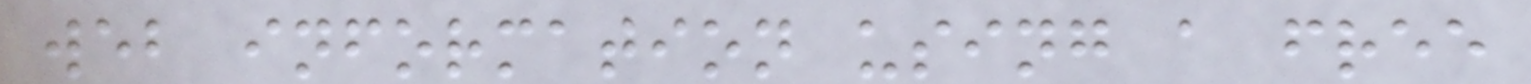web information using a free
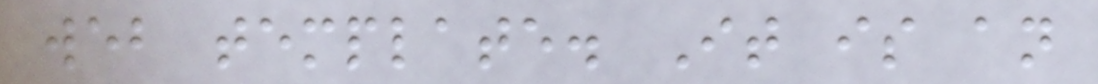web template. It is an
